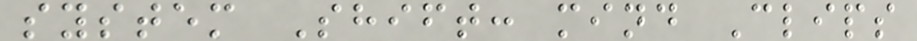system Shift: mind Clips
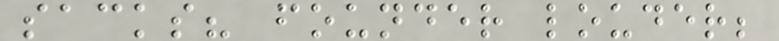sacks? founder louder;
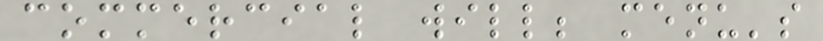commercial will; menu's
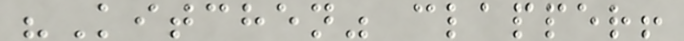"Kitchen" clapper!
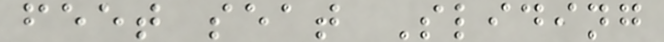feet seat Sliding
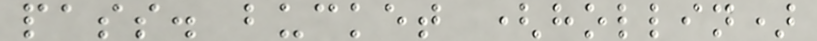pass. bucket (hollin)
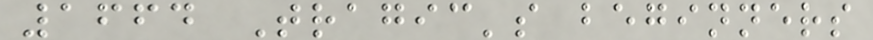1664 Tragic's beginners
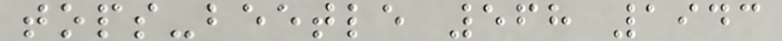tops-beetle 568 1943
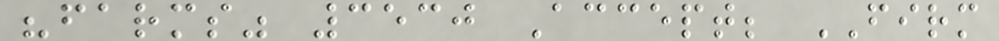"farms" 3530 Accept; FIRM
